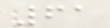61
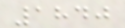1840
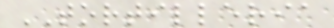TORTILLERIA
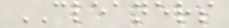CLEANERS
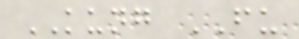KUNG FU
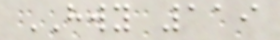HWY 119
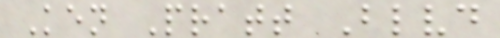Ken Pratt Blvd
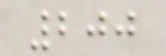200
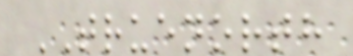TRUENORTH
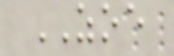ZOE
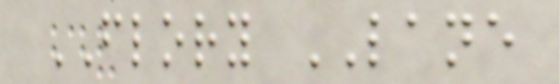FLORY LANE
